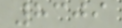8309
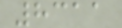8311
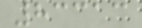83313
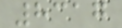8317
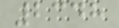2348
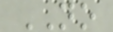NO
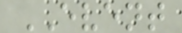EVENT
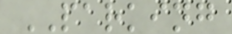PARKING
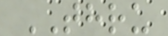THRU
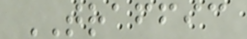TRAFFIC
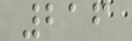216
